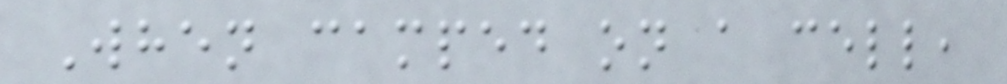When camped on a cell,
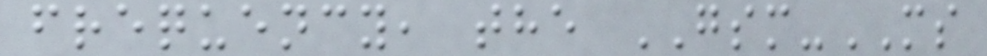frequency, the GSM-MS
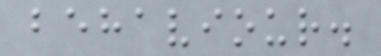behaviour.
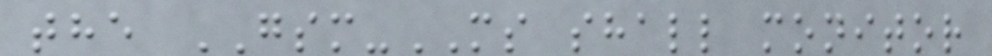the GSM-MS shall monitor
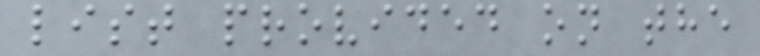list provided on the
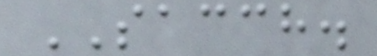SACCH.
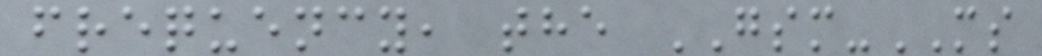frequency, the GSM-MS
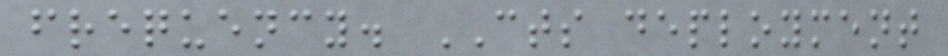frequency. CTS deployment
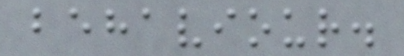behaviour.
